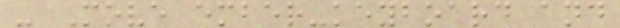- Move ember-keyboard and
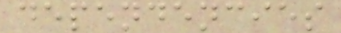dependencies
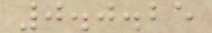0.0.25
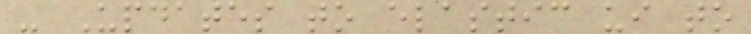- Updates to elastic ui to
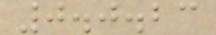0.0.23
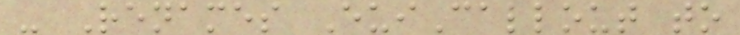- Renames EuiCallout to
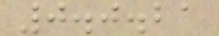0.0.21
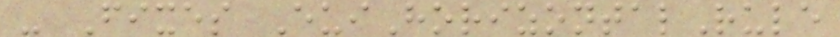- Fixes EuiHorizontalRule
